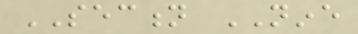SECTION NINE
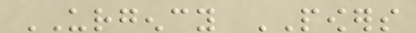URGENCY POWERS
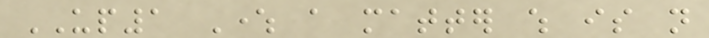UP1 Where a matter which is not
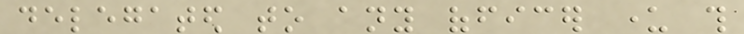delegated to any officer under this
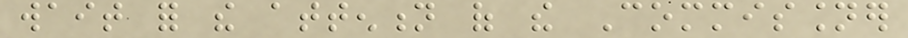wait for the attention of the Commissioner
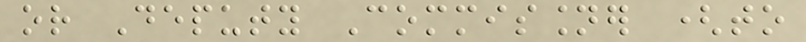or Deputy Commissioner (to
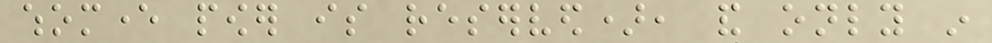whomever power is reserved), and only in
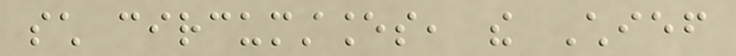such circumstances, the Chief
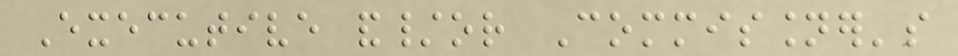Executive and/or Commissioner's
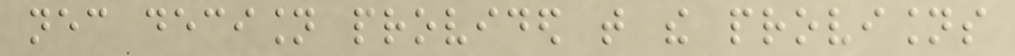necessary decision provided that the provisions
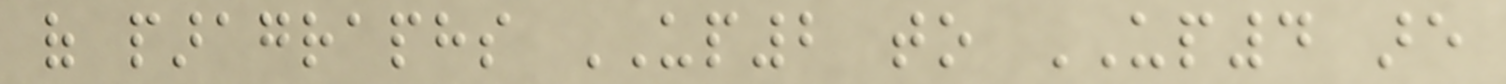of paragraphs UP2 to UP4 are
